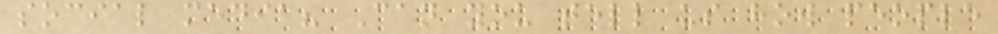social media? Can you tell us how people
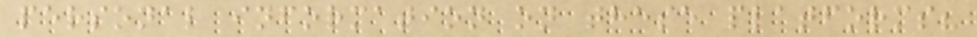personal information on these platforms?
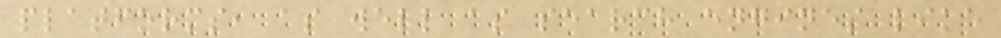platforms, as well as search engines like
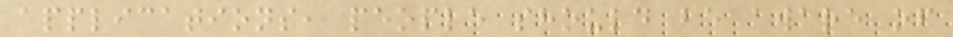applications, people should be aware of
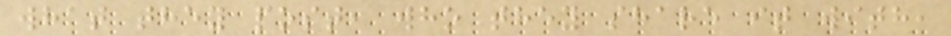what they post, who they share it with,
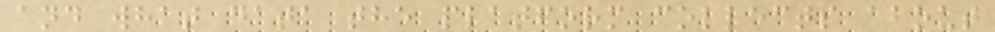and what data the platform collects about
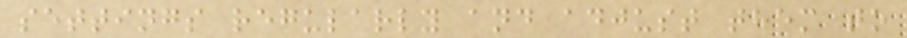settings regularly and adjust them to
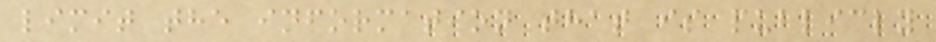limit the information that is publicly
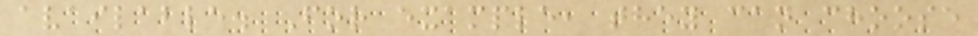available. For example, they can choose
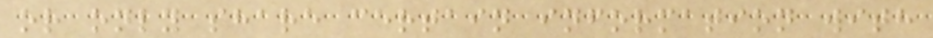or only share certain information with
